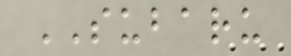SUBARU
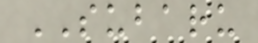SUBARU
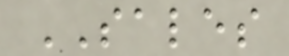SALES
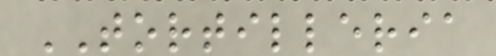TORTILLERIA
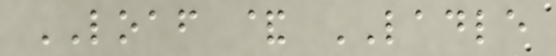LOAF & LADLE
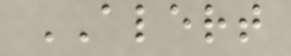ALERT
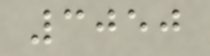3050
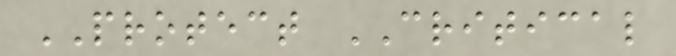PROTECT CRITICAL
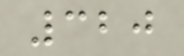320
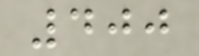400
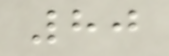80
